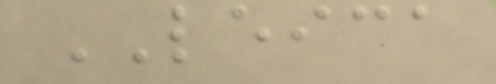LEICA
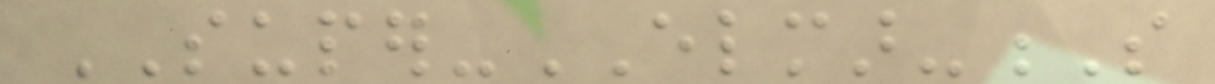SUPER-ELMAR-S
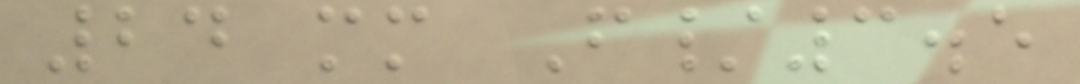24 mm F/3.5
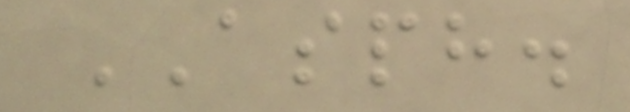ASPH.
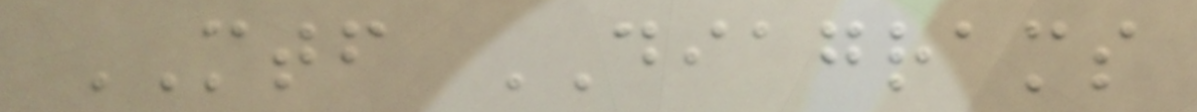MTF DIAGRAMS
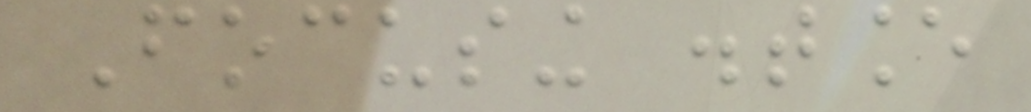Focusing distance
